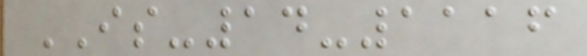IS-14-1116
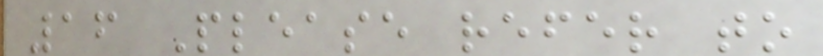16 Please refer to
